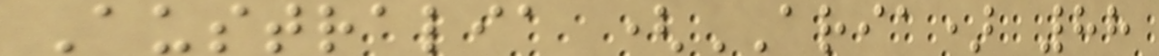Australia (ARIA) 88
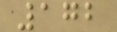172
